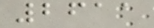2611
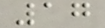17
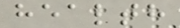health
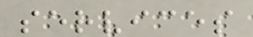services
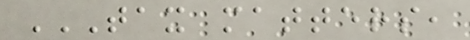TAX MATTERS,
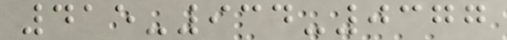415-934-0377
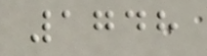1748
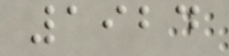1924
